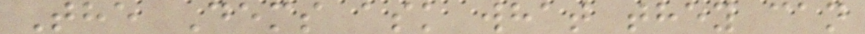The Dems ask what they can
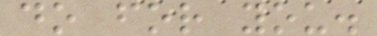do for you.
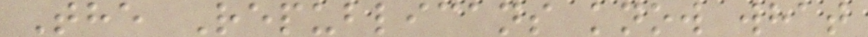The Republicans know what
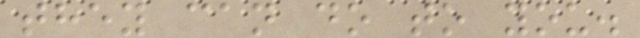they can do to you.
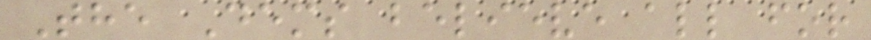The Dems believe all for
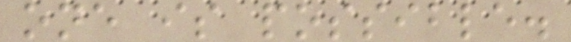one is possible.
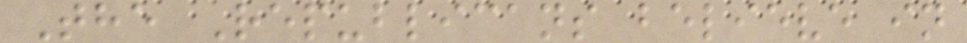The Republicans believe in
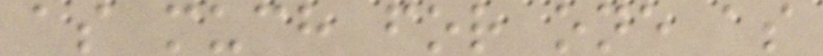as much for one as
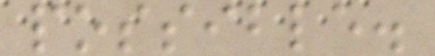possible.
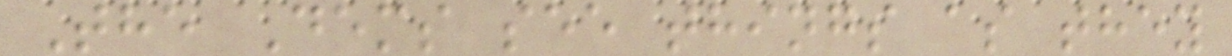The Dems see things as they
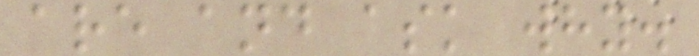are and ask why.
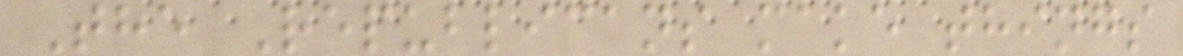The Republicans make things
